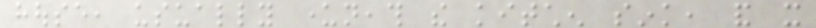house, usually underneath the kitchen sink, and it
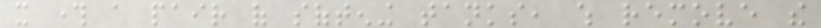it through a pair of softening tanks, which remove the
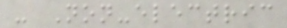- Non-electric
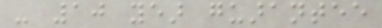- 10 year guarantee
